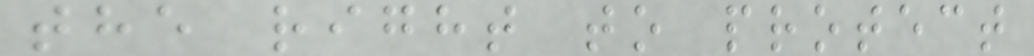the right to protect
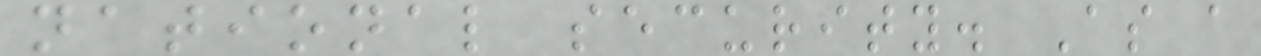national security. As a
